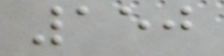150
